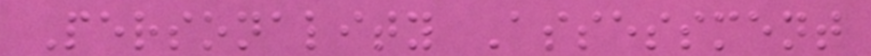Personality Assessment
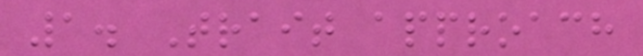1. Trait approach
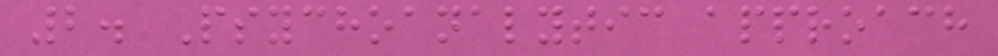2. Psychoanalytic approach
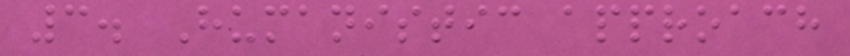3. Humanistic approach
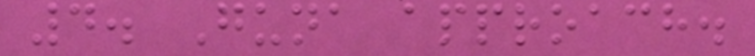4. Guna approach.
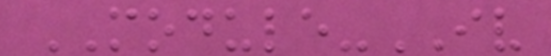MODULE-IV
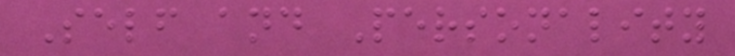Self and Personality
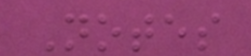Notes
